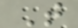T
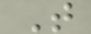T
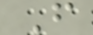F
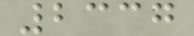2337
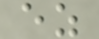ez
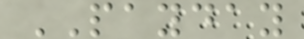PAYDAY
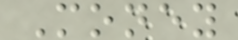Money
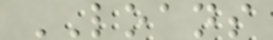LOANS
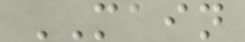MAIN
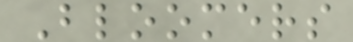Bloomers
